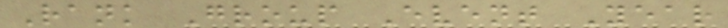Rank Group Event Year
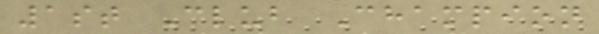1st Club Champion
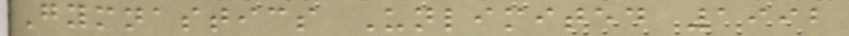Gymnastics Unlimited 1992
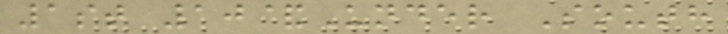1st 10&Under South
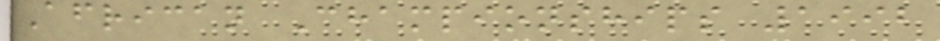African Championships 1992
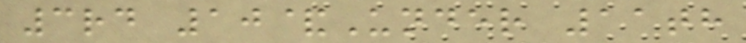3rd 10&Under 11th
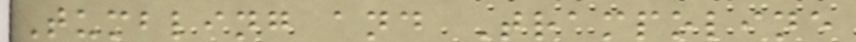Tumbling and Trampoline
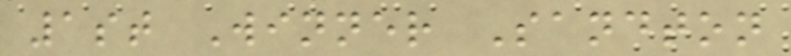1st Winner Sandton
